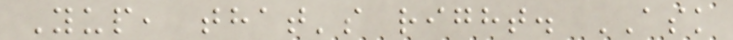Yup, that's right. ASK
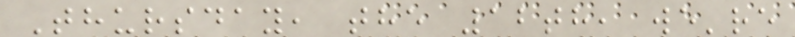Thursday, the 12th, we're
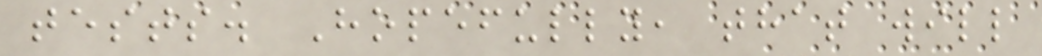tests. Hopefully, that will
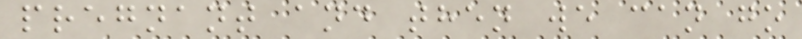pregnant and then we can go
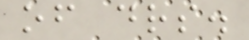of drs.
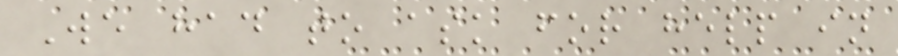We had to ask for help in
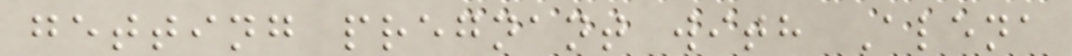getting pregnant with Alena
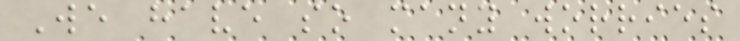We have so many worries
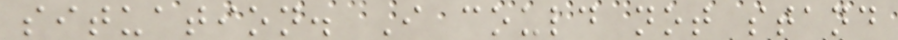situation. I could not stand
